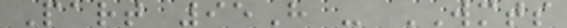Part 95H - WMTS
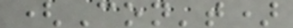(Con't)
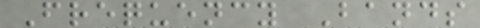Frequency Bands
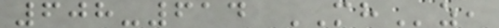608-614 MHz,
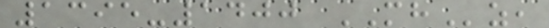1395-1400 MHz,
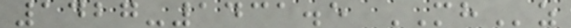1427-1431.5 MHz
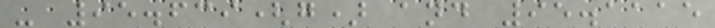- 95.639(g) and 95.1115
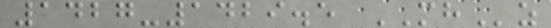1427-1429.5 MHz
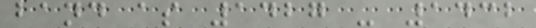band as 1427 - 1432
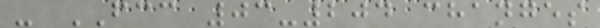- FCC 03-204 changes
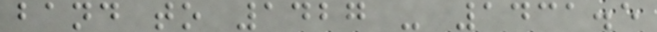band to 1427 - 1431.5
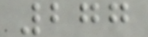277
